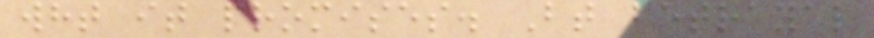wht it promises. Bt betrayal
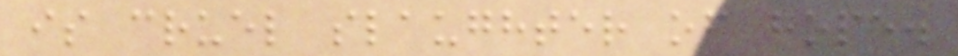is cruel slaughter of hope.
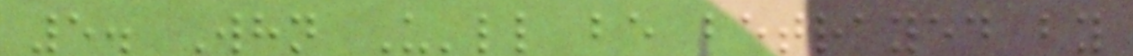5. Whn U'll be betrayed by
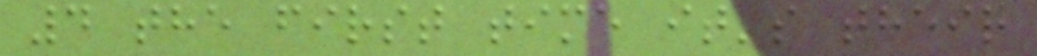4 the first time it's their
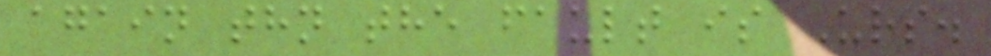again thn the fault is Urs.
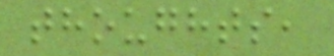thoughts,
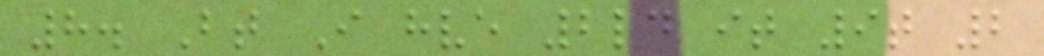8. Bt I hve 2ld it 9t 2
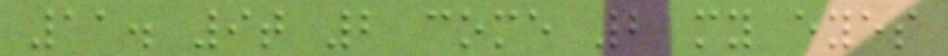11. 9t 2 come 2 my eyes
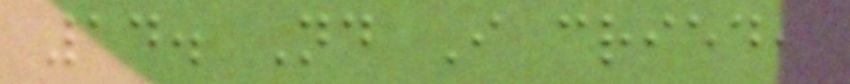14. Nd I cried,
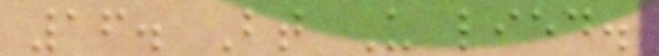16. Bt U lied.
